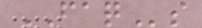FAQs
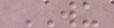WU
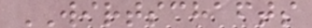WIRTSCHAFTS
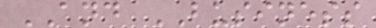AND BUSINESS
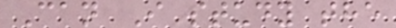Can I study the
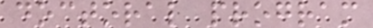doctoral program
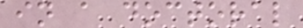in a doctoral
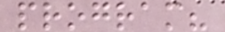program?
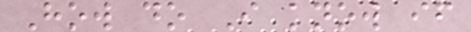How do I know if
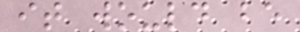it would be
